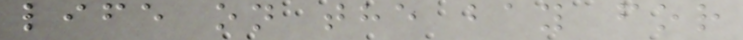life on the bay for
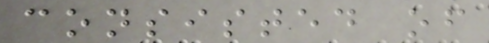consisted of
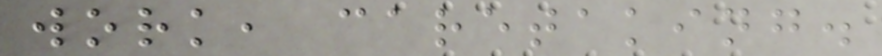work, caretaking.
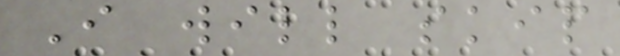I will skip
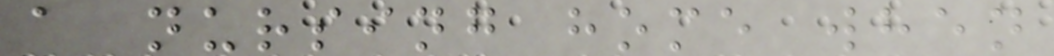a nursing home when
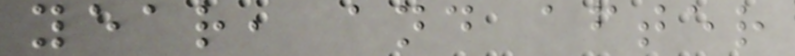year, and after
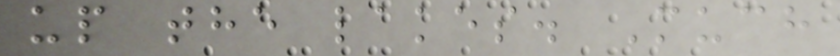up the lakes. Much
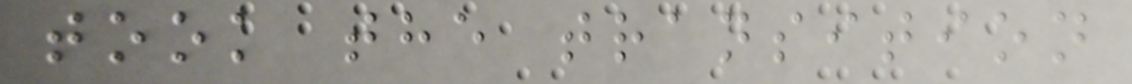took the transition
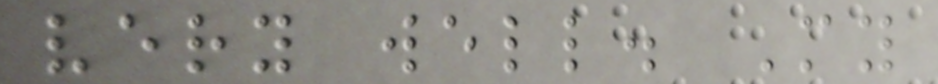very well. My
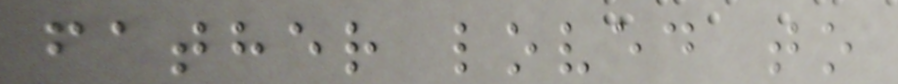father loved to
